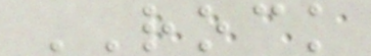ROCK
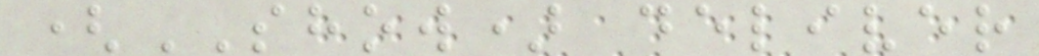(SHOW) deliver
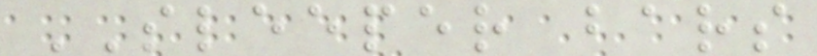SLEEPER bars
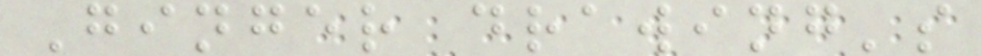Ginger drawing's
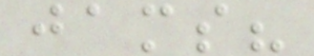jams?
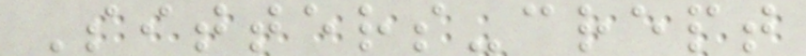Sitters-crept
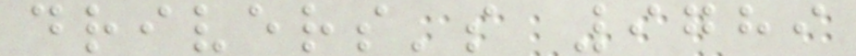drivers's 9789
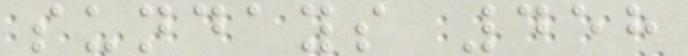sundays 458
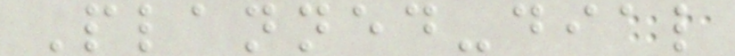Planned-dial
